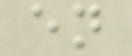en
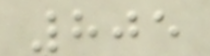805
